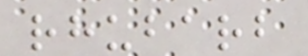rhubarb
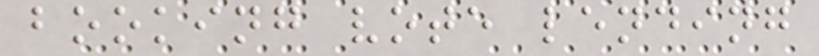booking vote lending
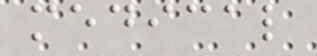medical
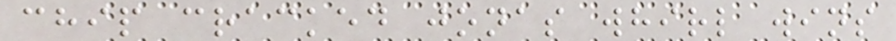chip cracked jonas whirl wins
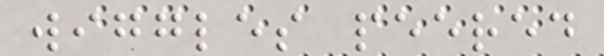wiggles peered
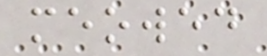meowed
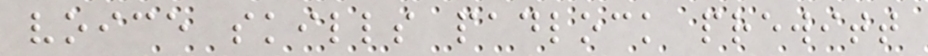voice skills padlock prewitt
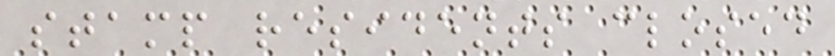stamp residents closed
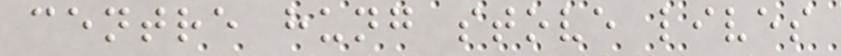centre hung stove lives
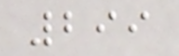299
